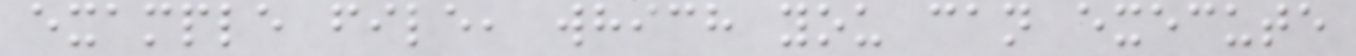example file, which you can execute
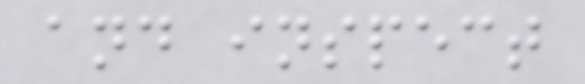and inspect
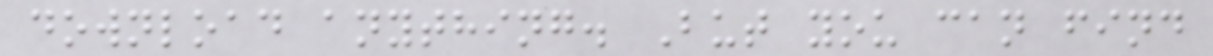download anything. But you can find
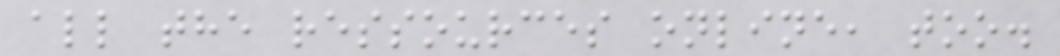all the ressources online, too.
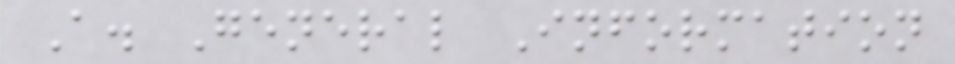A. General Information
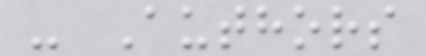- Authors
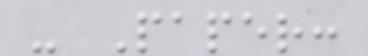- Paper:
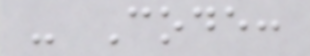- Code:
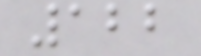122
